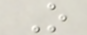O
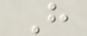H
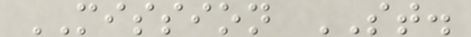MISSION ST.
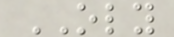OLY
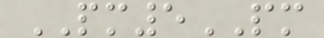PM5PM
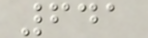641
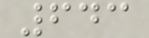643
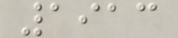1913
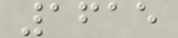1615
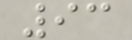93
